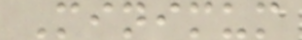Minimum
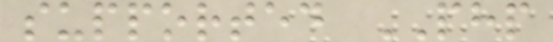supported PHP
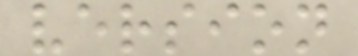version
